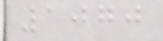1070
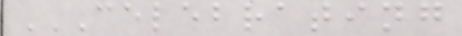CELEBRATING
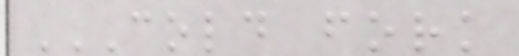COLD FORK
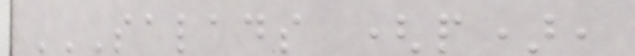SALADS (P),
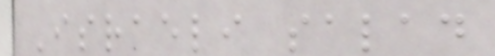Israeli salad
